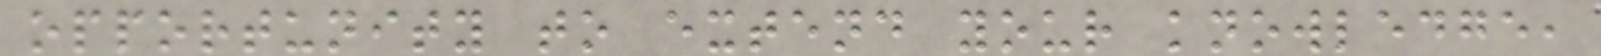opportunity to extend your knowledge,
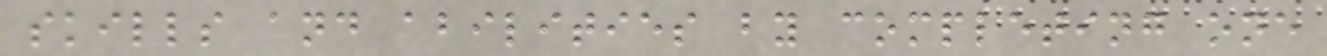skills and abilities by completing one
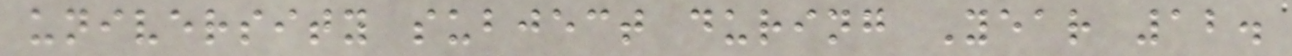university subject during Year 12.
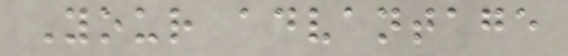Your advantage
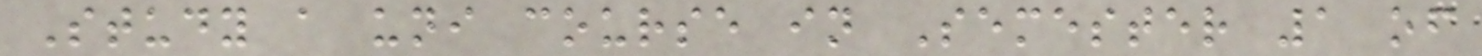Study a uni course in Semester 1 of
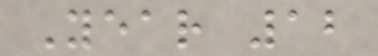Year 12
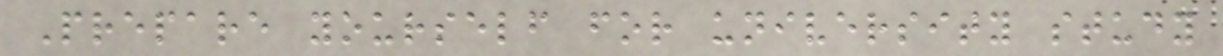Prepare yourself for university study
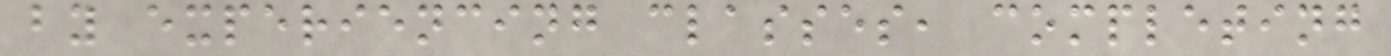by experiencing classes, completing
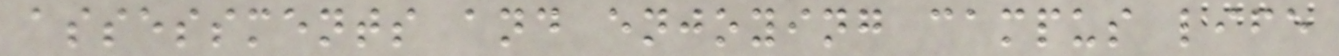assessments and enjoying campus life
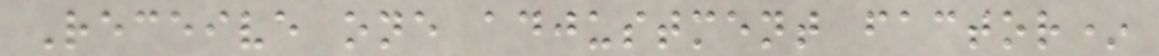Receive one adjustment factor*
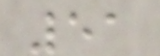51
